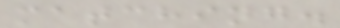matching.
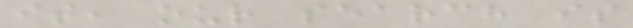it, our search is
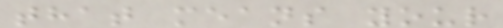that means your
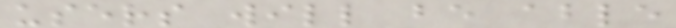users will be able
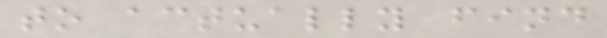to actually find
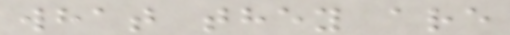what they are
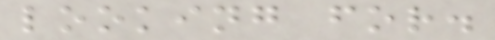looking for.
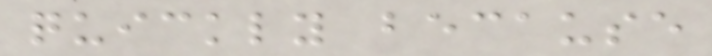quickly because
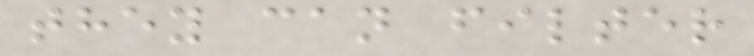they can filter
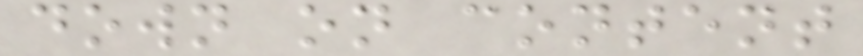down on content
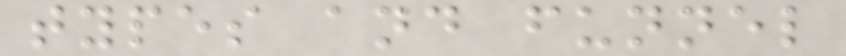types and funnel
